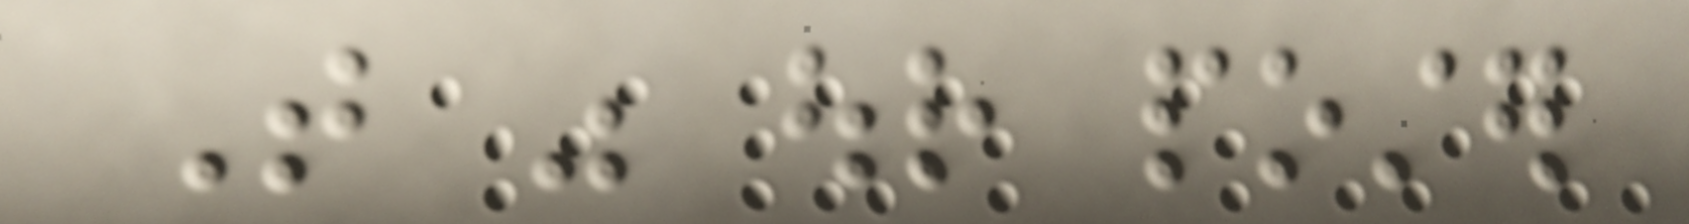That was our poster
